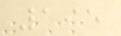195
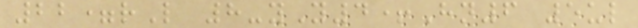22=rL 8-yY4+Hn6 5ul
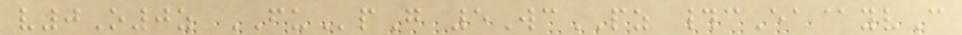v0O0z FUpG 5WcPZ #cEa@yvC
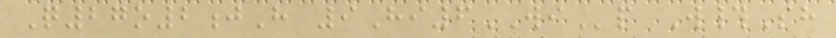Q27o2jH 9Hi6WIp W#Sh
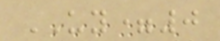UY=0
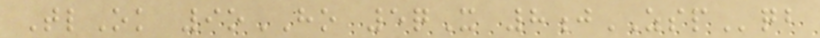TlOk 9oHO 5qX 8jZSPqb
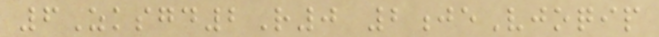6Zksgd2R0 2jeVjoqip
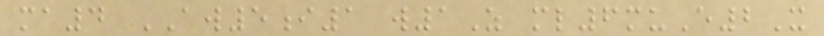ma4 AW5i1 w1Z ml6muE2X
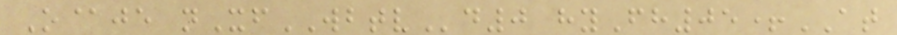O@je nXfWBTVd0 hyFh05+AT
